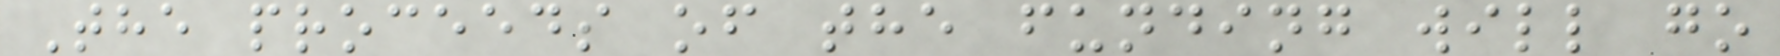The proceeds of the funding will go
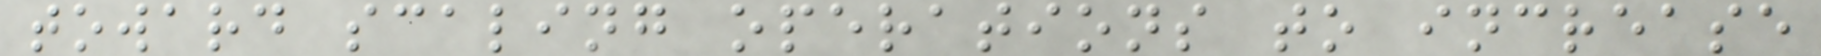toward scaling operations to increase
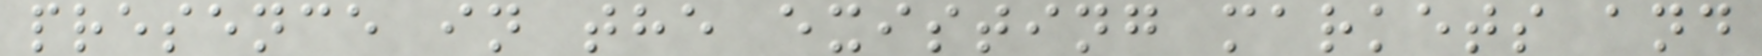presence in the existing markets and
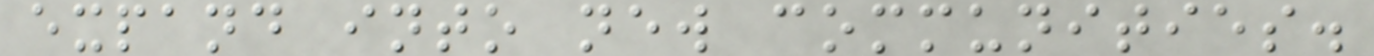expand into new communities.
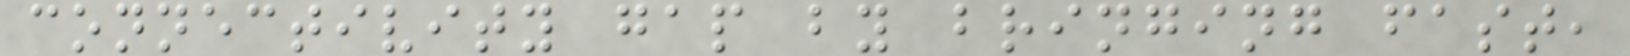connectivity gap by bringing fast,
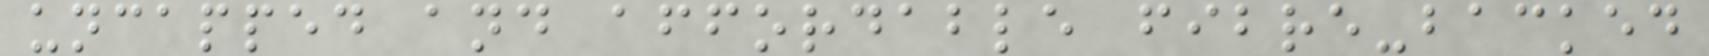uncapped and affordable fibre-backed
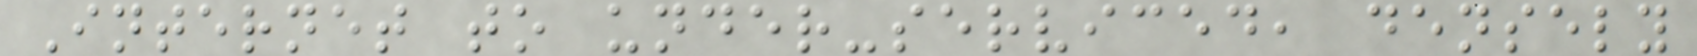Internet to under-serviced, densely
